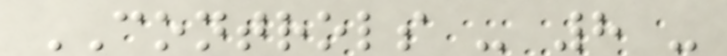CONTROLS - 8 -
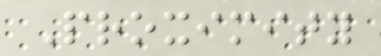Proximity
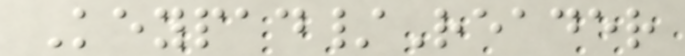Keypad/Reader
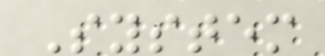System
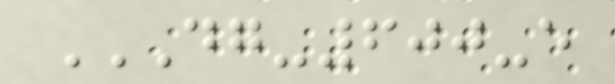DG-600-E
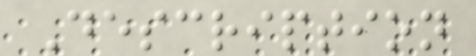Description
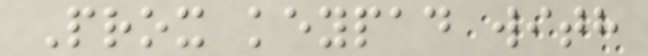Prox keypad with
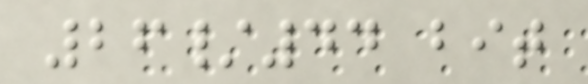26/44 bit
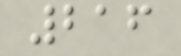216
